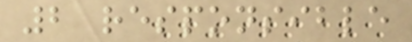2 responsible
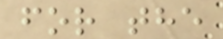for the
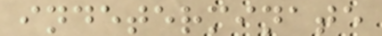indeterminate
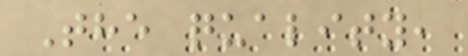The quality,
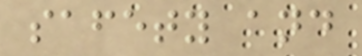safety and
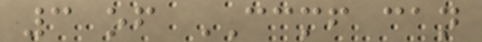3 of CCMF can
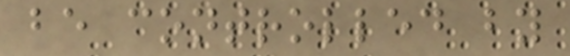be controlled by
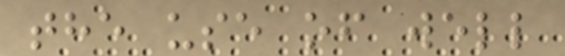the use of well
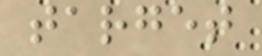target
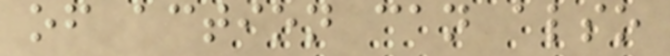of action can also
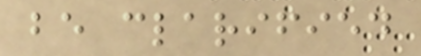be clarified
